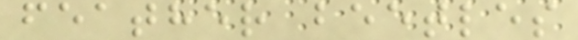feather beetles
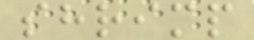shrimp
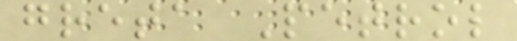greta Petrol
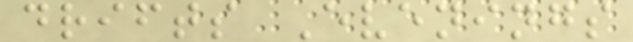drifts Evenings
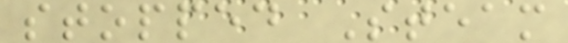stopped Steam
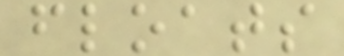floats
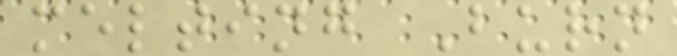melting Burn
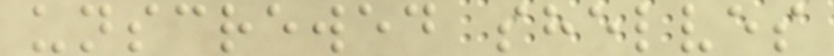unscrewed shelves
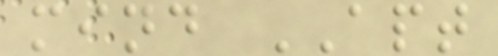mind APT
